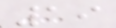19
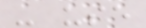- use
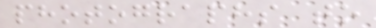photographs to
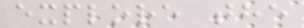explore the
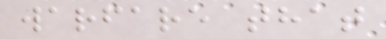warfare that
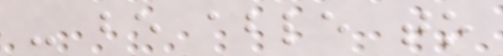- be able to
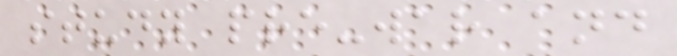study pre-war and
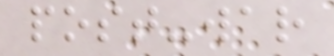post-war
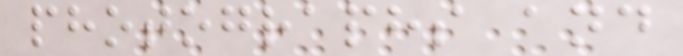photographs and
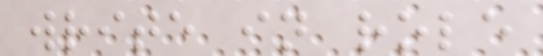write in role
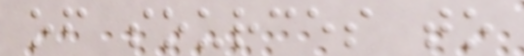of sources to
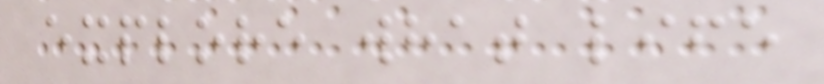explore what life
